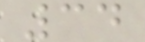34
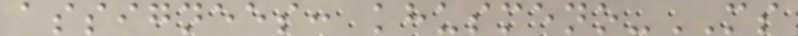assignees: khusmeno-MS
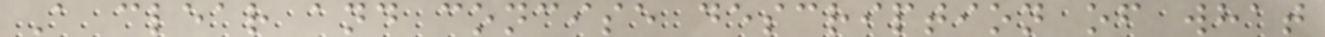A clear and concise description of what
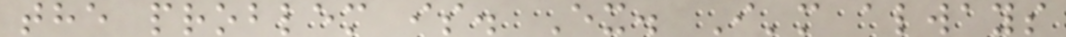the problem is. Ex. I'm always
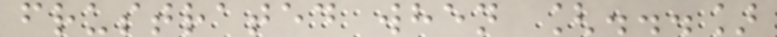frustrated when [...]
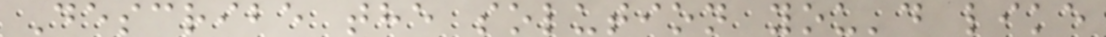Describe the solution you'd like
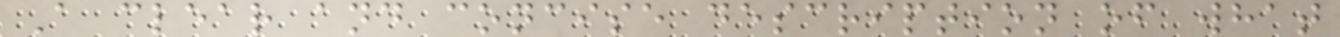A clear and concise description of what
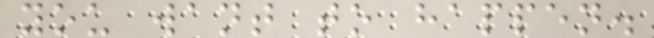you want to happen.
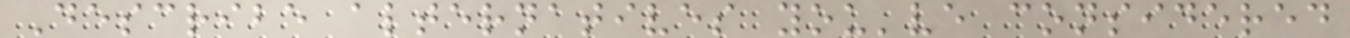Describe alternatives you've considered
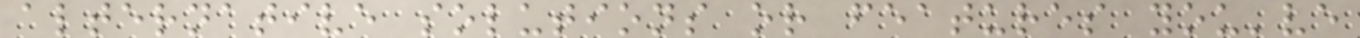alternative solutions or features you've
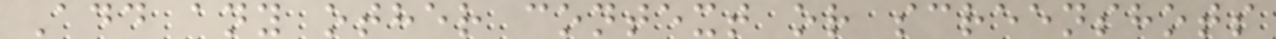Add any other context or screenshots
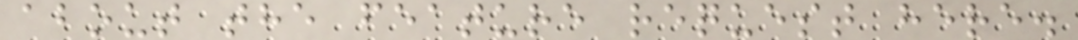about the feature request here.
